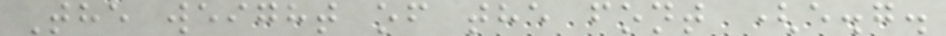The weight of the font (e.g.
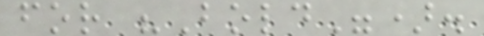for "Bold").
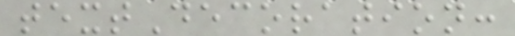textDecoration:
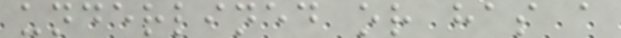underlined or has a
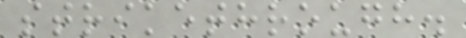strikethrough.
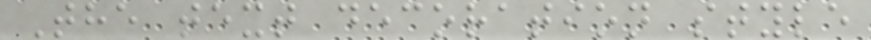The text decoration style
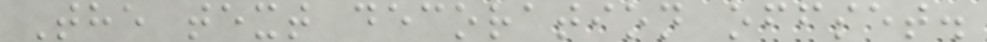The text decoration offset.
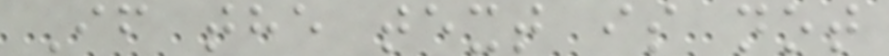If the text is not
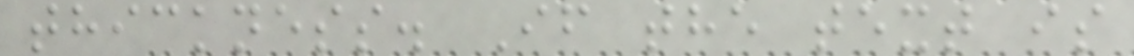thickness. If the text is
